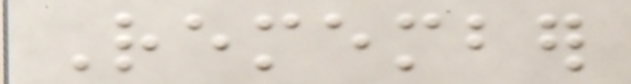Remember
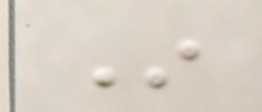In
